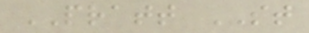PRATT ST
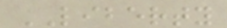LIBERTY
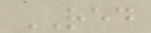RED
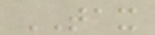TAX
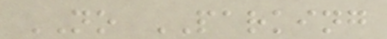NO PARKING
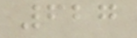627
